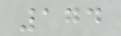174
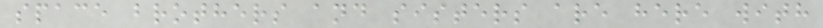space brothers and sisters are here with
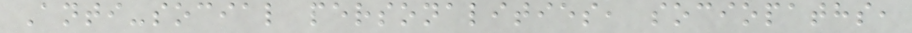Anti-social personalities, sociopaths,
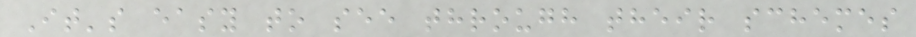It's easy to see through their schemes
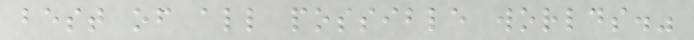best of all possible worlds."
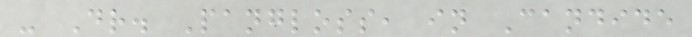- Dr. Pangloss, in Candide
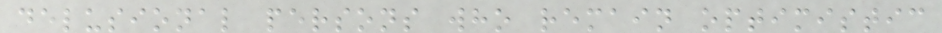delusional persons who remain optimistic
